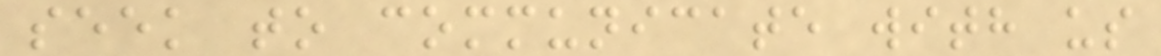seek to communicate with us
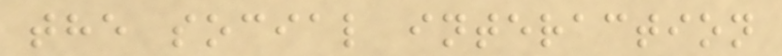the social interaction
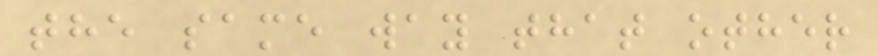the same way that other
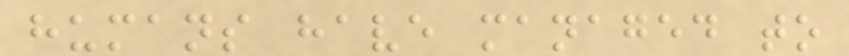humans have managed to
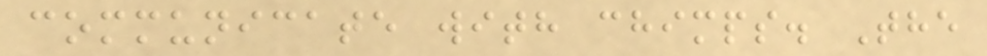communicate with chimps. The
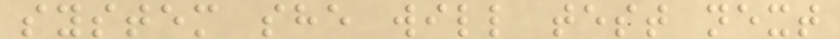system she will test next
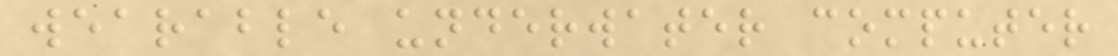wearable underwater computer
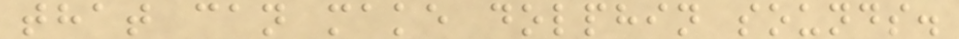that can make dolphin sounds.
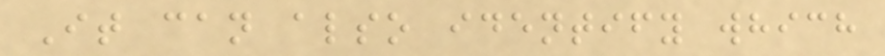It can also identify which
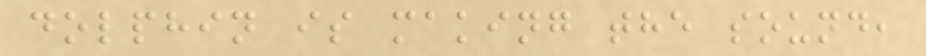dolphin is making the sound,
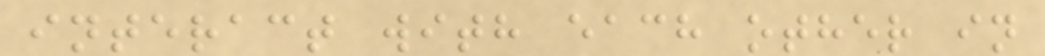interact with each other in
